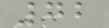72
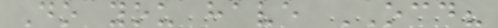Do you have OCD?
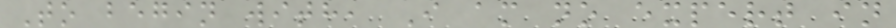To begin with, I am no expert in
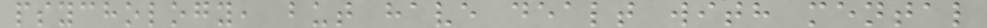psychology, but have dealt with mental
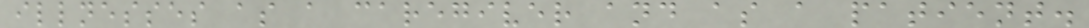illnesses as a caregiver and as a patient.
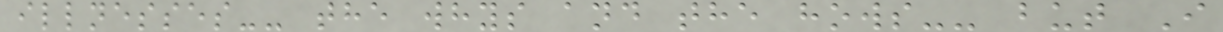illnesses-- the whys and the hows-- but I
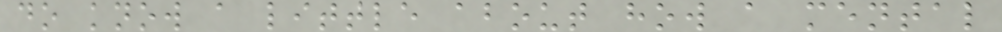do know a little about how a mental
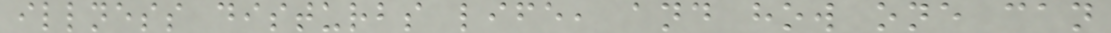illness disturbs life, and how one can
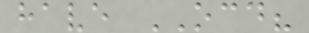have OCD?
